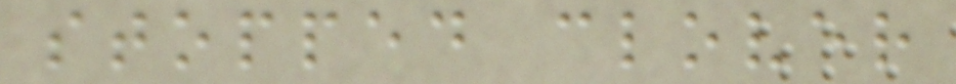stopped clover
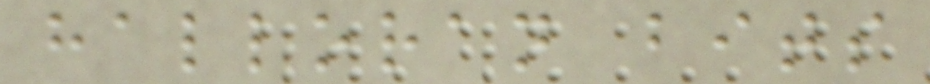halloran bits
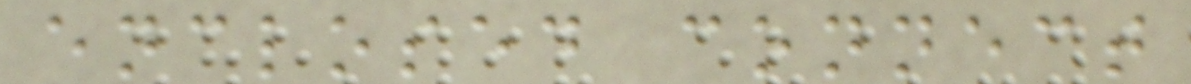enclosed connect
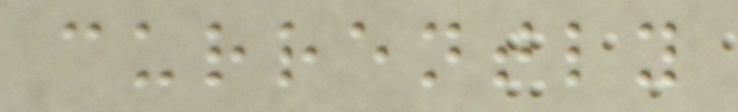currently
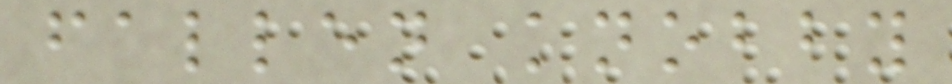fallen knobby
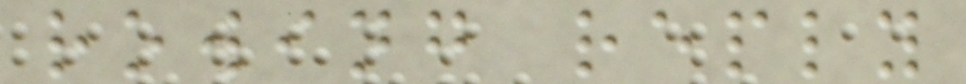rowing reply
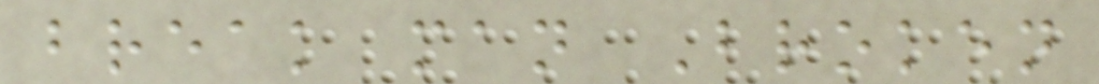break man Broken
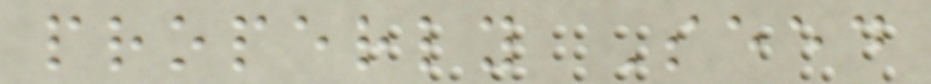properly Seed
